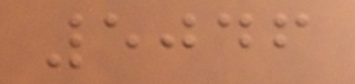5046
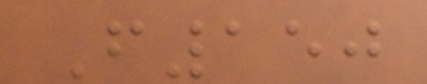F150
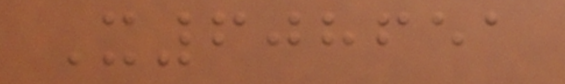X608651
